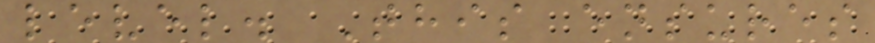level. This ensures
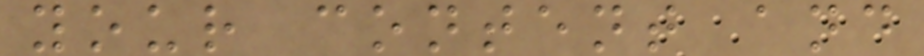your content and
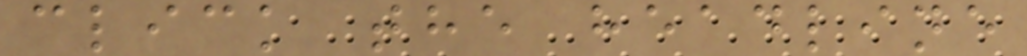click the headline
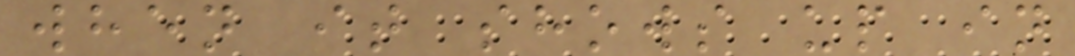when it shows up in
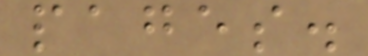pages.
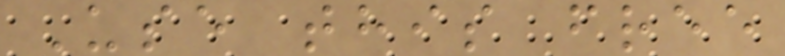Use this free
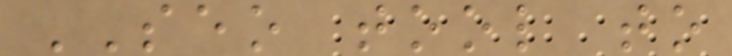SEO tool to
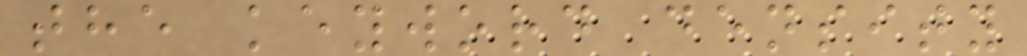the keyword density
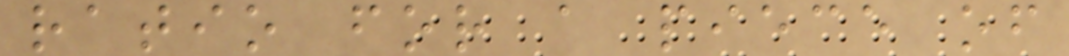ratio for a piece of
